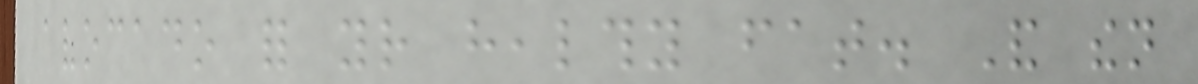avocado for your healthy fat. And then
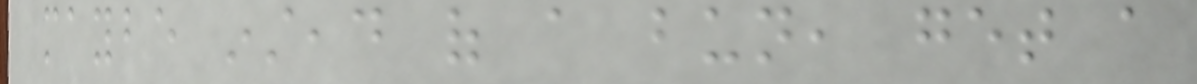maybe instead of a bun, get a
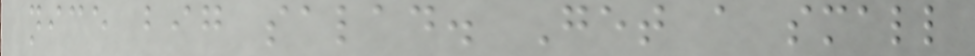nice big salad. Get a small
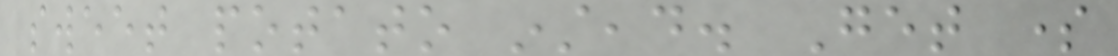sweet potato instead. Get some
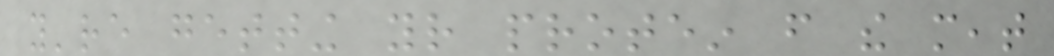you're getting your protein from the meat
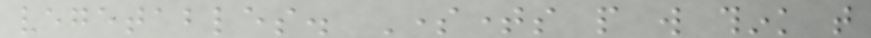vegetables. Sometimes people will think that
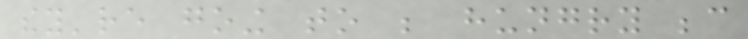they're going to be hungry because
